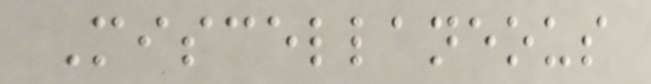Miscellaneous
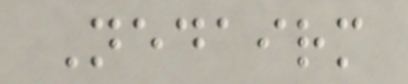Nedairm
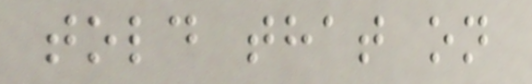told that on
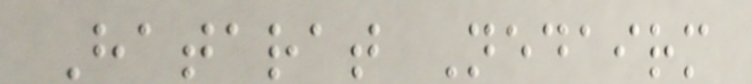Hatarat Nedairm
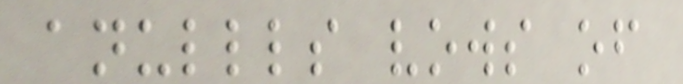anullls vows of
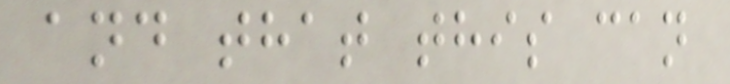and that this can
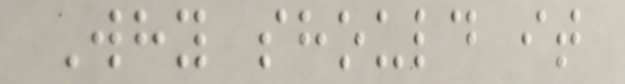Why should it
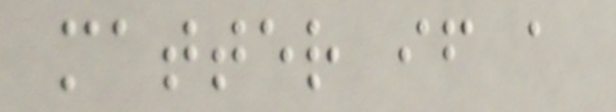matter if a
